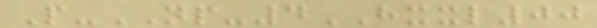P-NP-4HXXL00
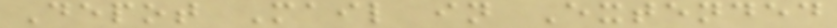Depot Mail in Extended
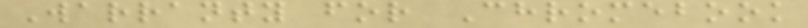Warranty for Chromebook
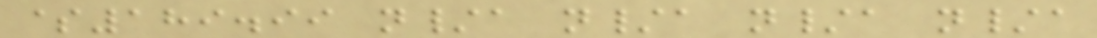$189.99 n/a n/a n/a n/a
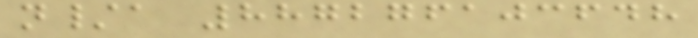n/a 887276103648
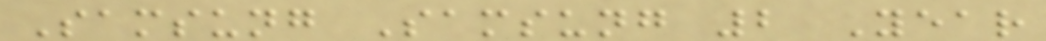Samsung Samsung 2 Year
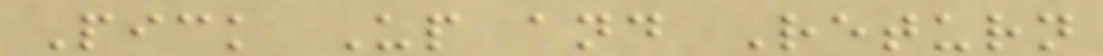Pick Up and Return
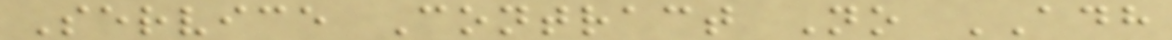Service Contract No ADH
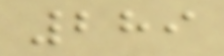289
